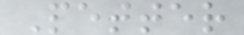Petter
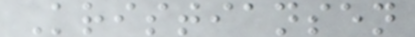Kristiansen
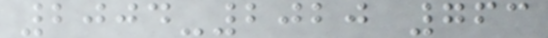2004-2020 763
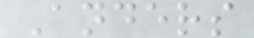Anders
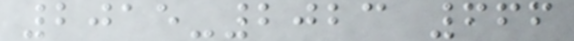2015-2023 666
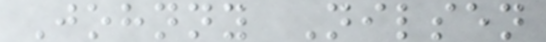Johnny Nilsen
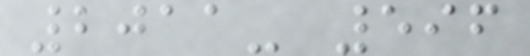2011- 596
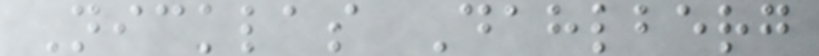Nicklas Dahlberg
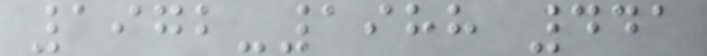1972-1988 441
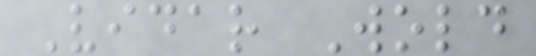Vidar Wold
